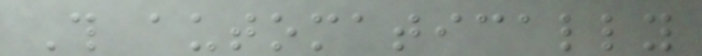This automatically
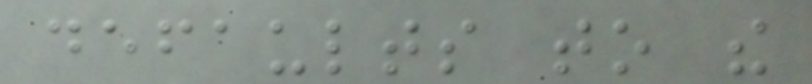defaults to the
